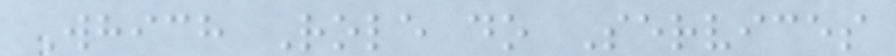Which Role do Services
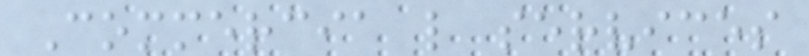Commercia l services
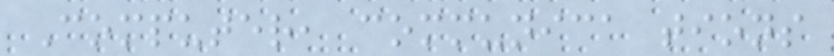Computer, communica tions
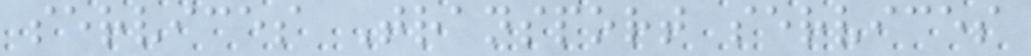services Transport services
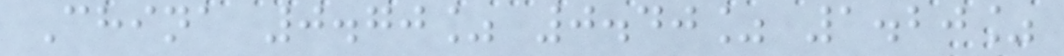China 0.70% 0.40% 1.20%
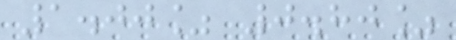1.00% 0.80%
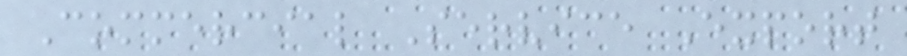Commercial Service Export
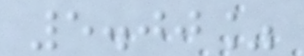5.00%
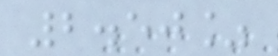2.50%
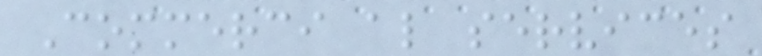Commerci al services
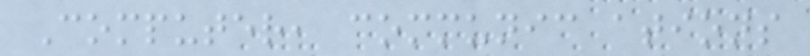Computer, communic ations
